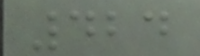424
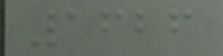1626
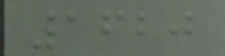1620
